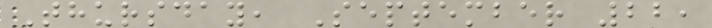Thursday, September 22,
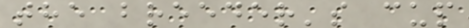the breeder's cup
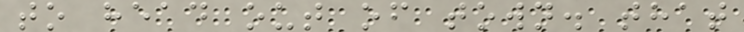to head out of town. that
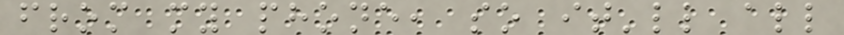from my phone, so it'll all
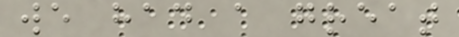we had a great
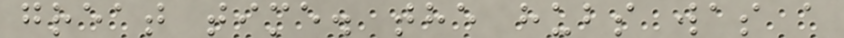great time. the hubs was a
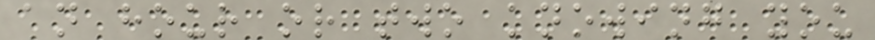an hour or two knowing you
